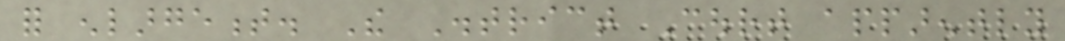for enlargement. The District Court apparently
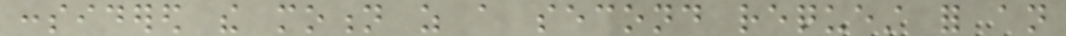considered the motion as a second request for an
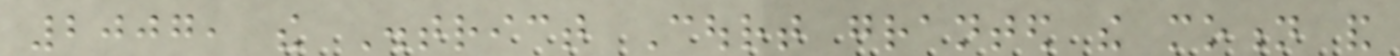2007, the District Court granted the motion and
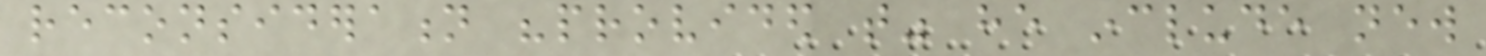reconsideration "provided that" he include new
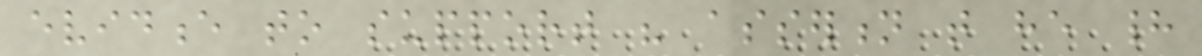evidence to support his assertion that he had
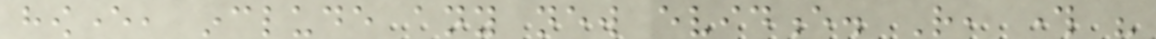however, include any new evidence. Rather, through his
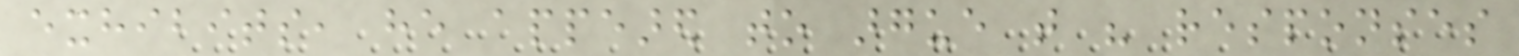exhibits, he appeared to argue that his responses
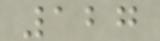127
